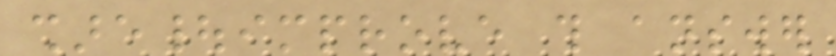share|improve this answer
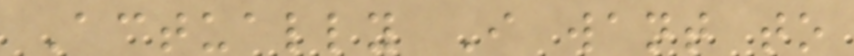Actually I want to
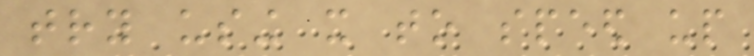try using it to speed up
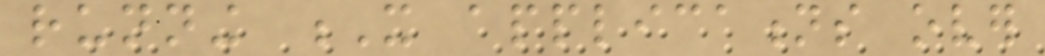running X applications over
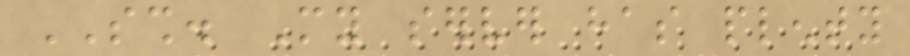SSH. My server has plenty
